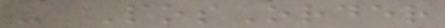- PosOrder
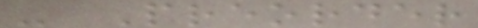- Preorder
